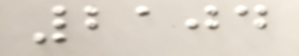2104
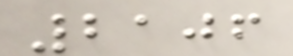2106
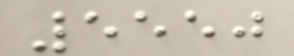5550
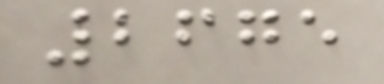2675
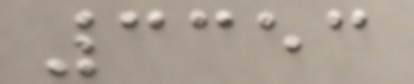3353
